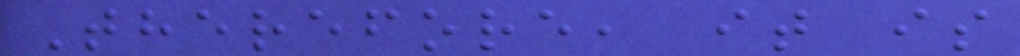Therefore, it is
